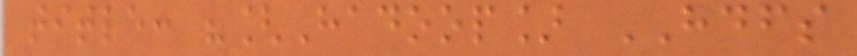title: "[Hadoop] HDFS
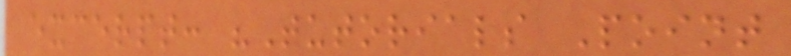excerpt: "Tutorials Point
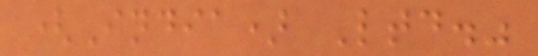(India) Ltd."
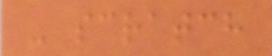- scratch
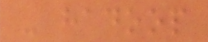- hadoop
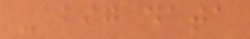- big data
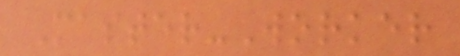Master-Worker
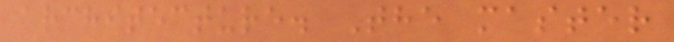architecture. The master
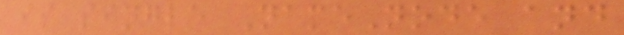is single NameNode and
